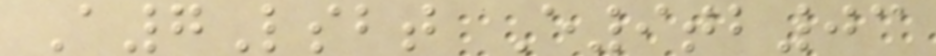A7Lsbt E9tb03
